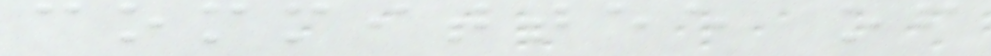committee of
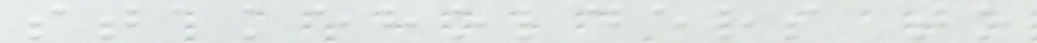stakeholders to
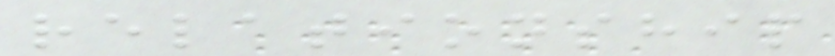relationship
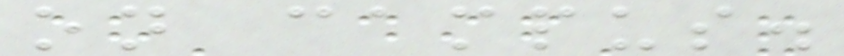on campus.
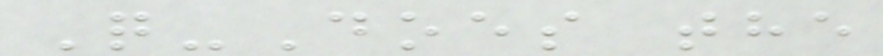Q-Does the
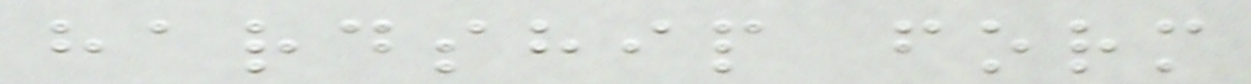hardship form
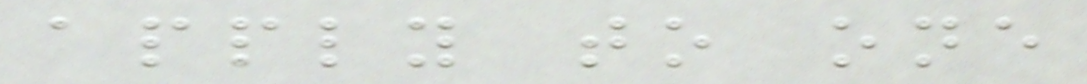apply to one
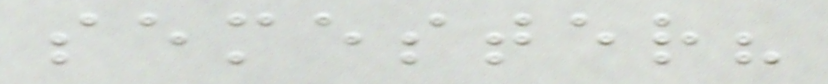semester?
